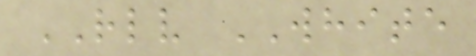RLV WHITE
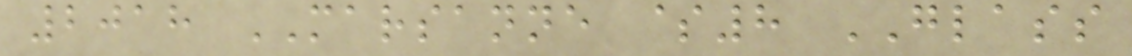2018 MARSANNE $8 GLASS
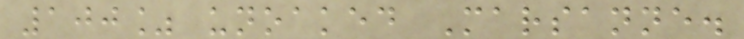100% unoaked Marsanne.
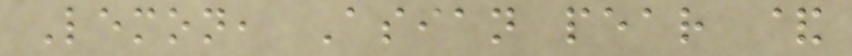Lemon, Asian pear &
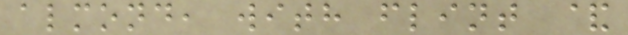almond, with flint &
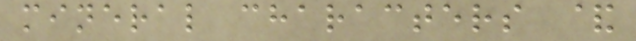mineral characters &
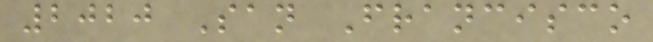2020 San Francisco
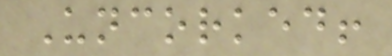Uncorked!
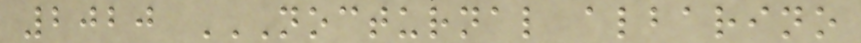2020 NOCTURNAL ALBARINO
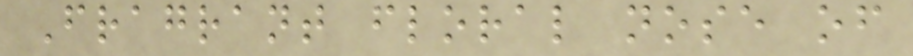Fragrant floral nose of
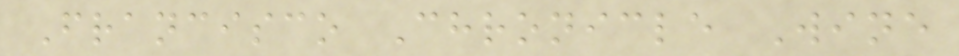Francisco Chronicle Wine
